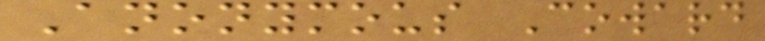Anonymous Coward
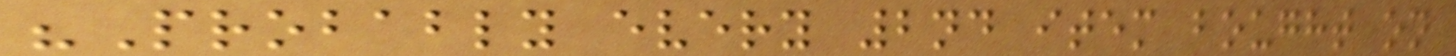"Probably every 2nd item bought on
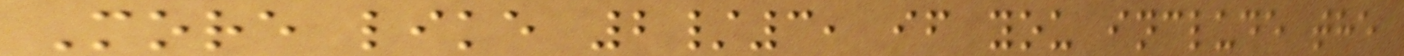More like 2/3, if you include the
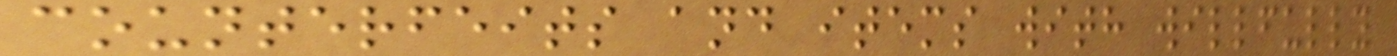counterfeits and items with willfully
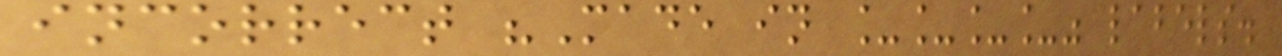incorrect "Made in ____" labels.
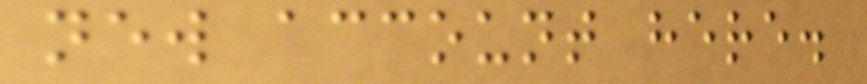new account here.
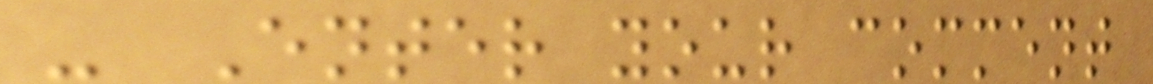- Enter your comment
